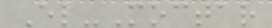El-Moctar
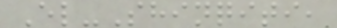El-Shinqiti,
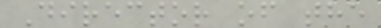Director of the
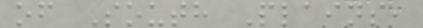of South Plains,
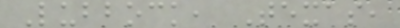Lubbock, Texas,
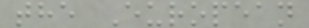the European
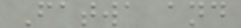Fatwa and
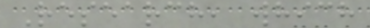Research, which
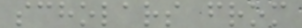scholars from
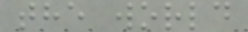the world
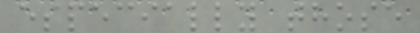especially those
